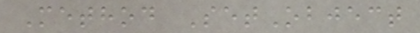Method SetObject
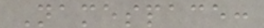Namespace:
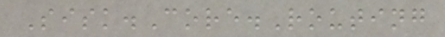Sisk.Core.Routing
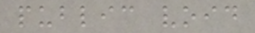public void
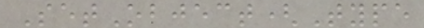SetObject(Type
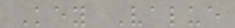Key Value
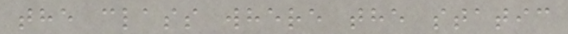the class where the static
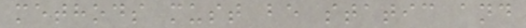methods must be static and
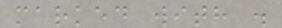marked with .
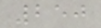250
